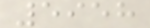5958
